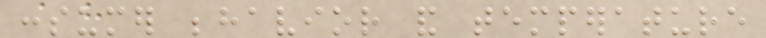consumer behavior and temperature
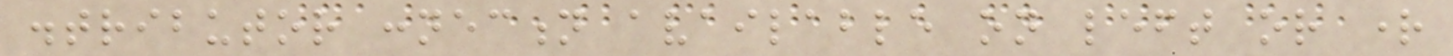distributor connection available on left or right
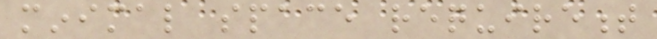minimal space requirement
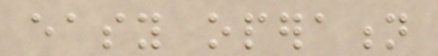easy operation
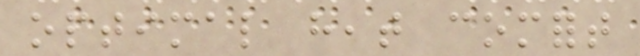optimal heat comfort
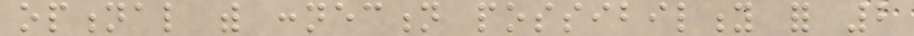optional with connection possibility for 2
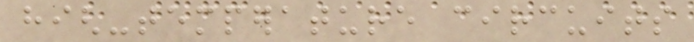high-temperature circuits
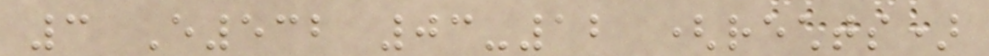3 E532 03-12 (rechts)
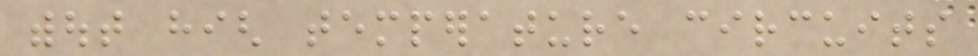without high temperature circuits
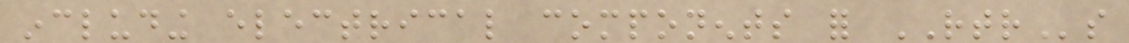including electrical components for RTRs
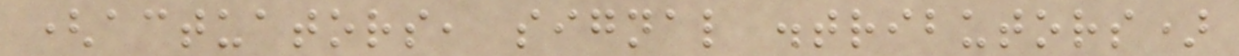(actuators, signal distributors)
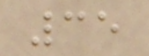35
